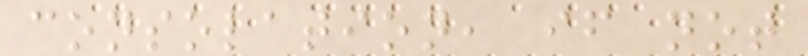consolation, if not
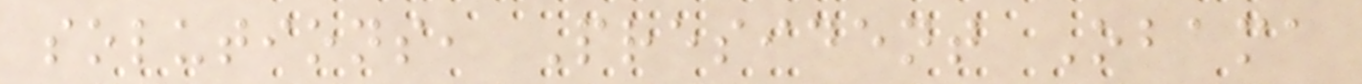solutions, President Obama
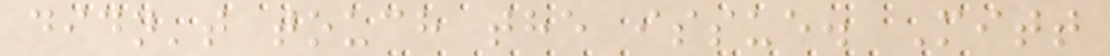didn't touch the issue. Mitt
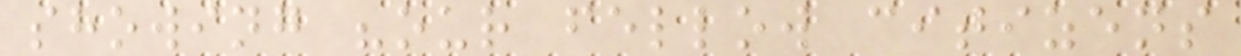showing "our fellow citizens
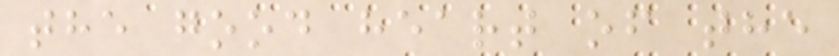the good heart of the
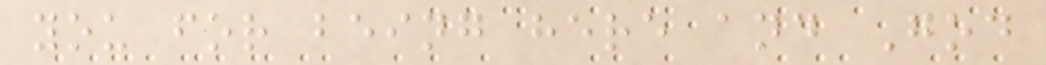you for being here and God
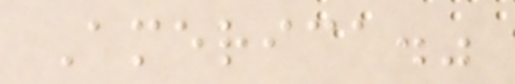America."
